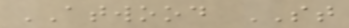ATWOOD ST
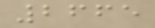2665
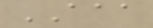AAA
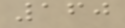160
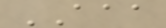AAA
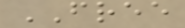FREE
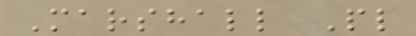Marshall Pl
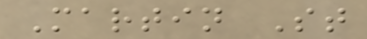Martin St
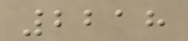2218
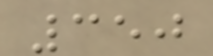350
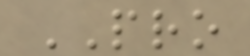PRO
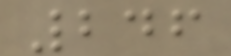246
